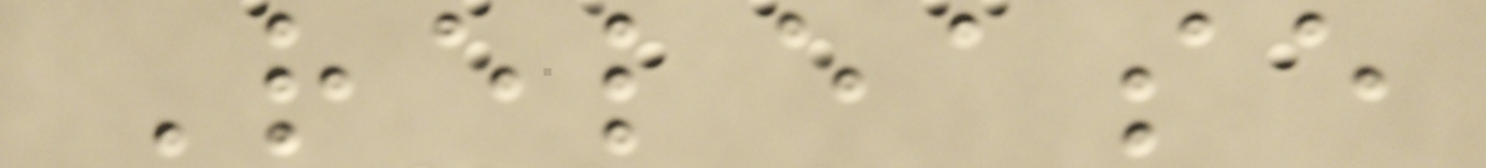Release
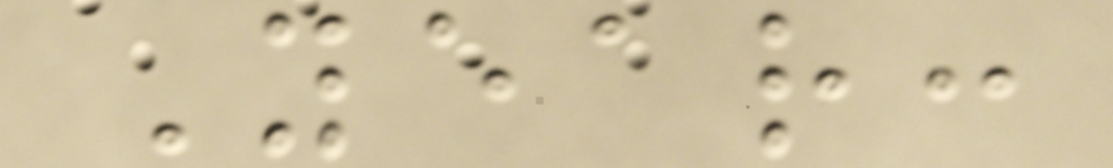Year:
